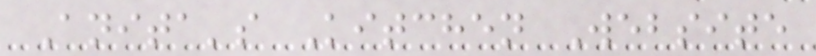Anita's Kitchen Website
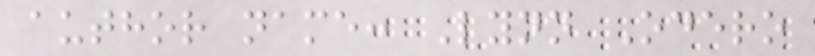author name: Lynn Odero
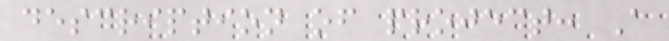description of project: A
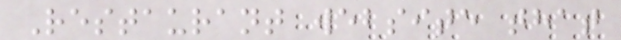Restaurant website that
